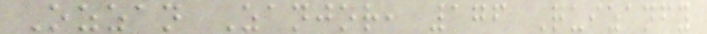Ozzan Zanjor, 176 Quizanfy
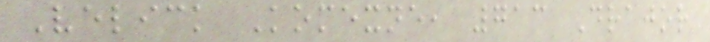Velick Komexne, 713 Drajor
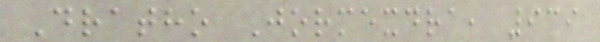Dratho Jormexdra, 939
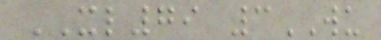XL79 3WU
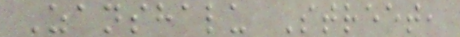Zanshalu Street,
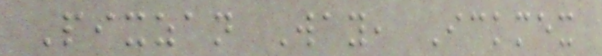Pixzan Way, Ickmex
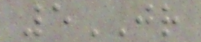5JR
